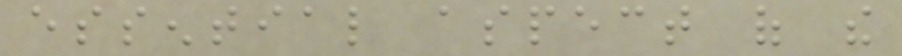essential aspect of the
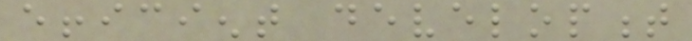efficient development
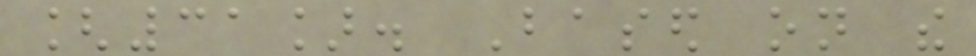[31]. Based on the
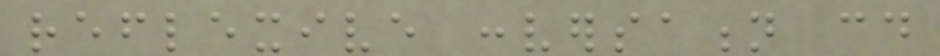reflexive conversation could
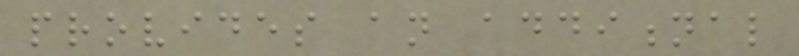provides an additional
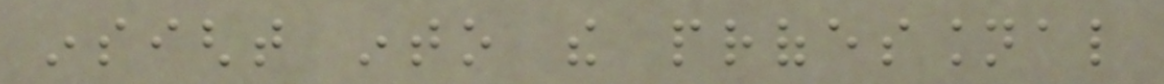insight into the professional
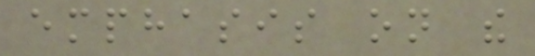emphasis on the
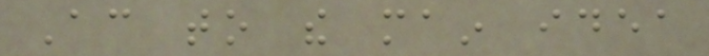According to the main idea
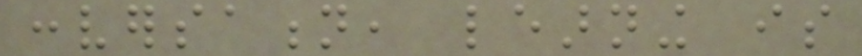conversation, learning is
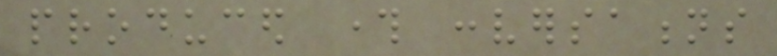produced through conversations
